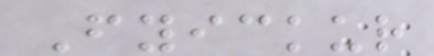Fyickur
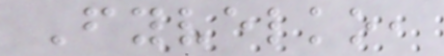Fyvelko,
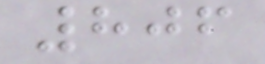806
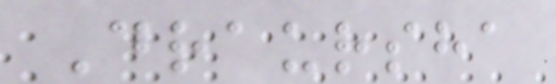Draursha
